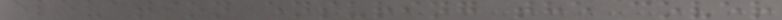elevation ensuring the cover
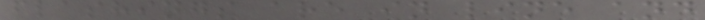flashings are in line and
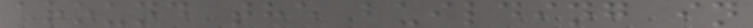around the building in
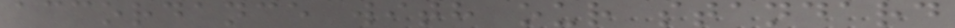accordance with our standard
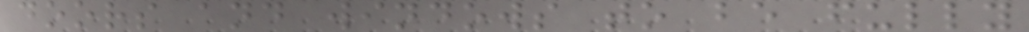doors and windows to be fully
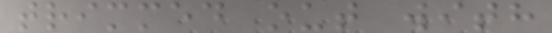trimmed out with
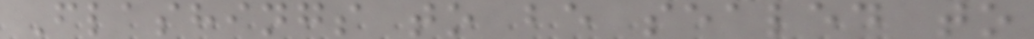Flashings to be sealed to
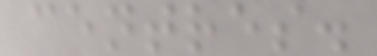centres.
